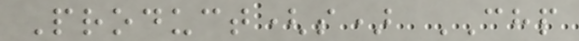Product(s) CHP
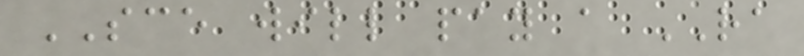SCE will pay a RA
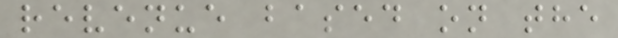revenue based on the
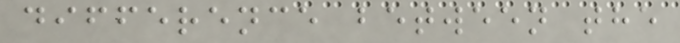difference between the
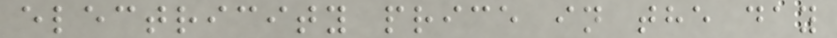electricity price in the day
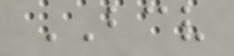BCV
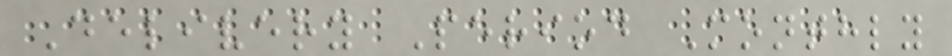Delivery Period Monthly
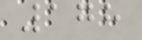178
